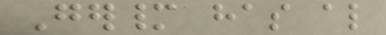Germany has also
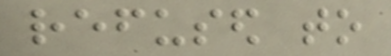refused to
